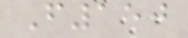F150
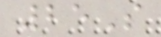25S
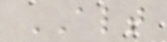ALT
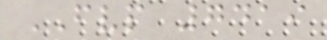FVP 7419
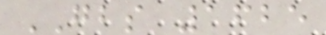GBS 1625
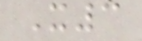X3
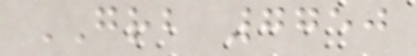GRB 7750
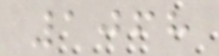1068
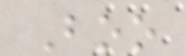Boo
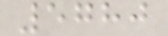5780
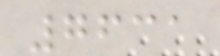7631
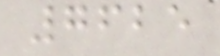7625
